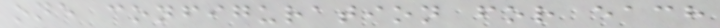one configuration for each
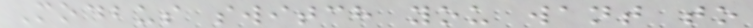Modbus switch you want to
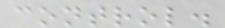control.
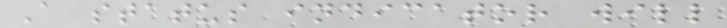A status indicator will
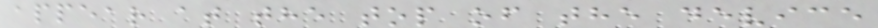appear at the top of the device
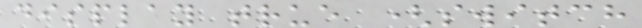display true (switch
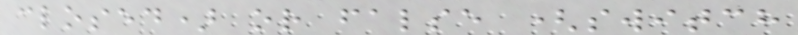closed) or false (switch
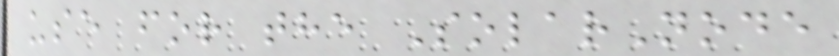use for the SolarNode
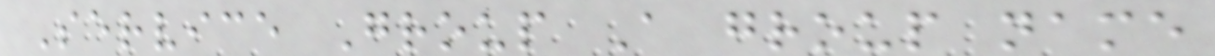Service Group A group name
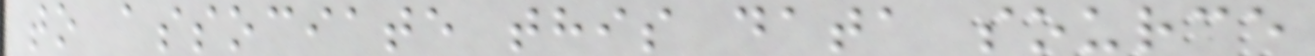to associate this data source
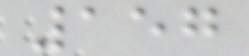157
